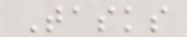Tasks
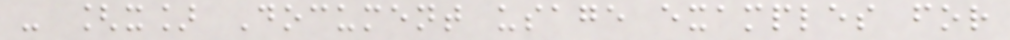- [x] Document usage examples for
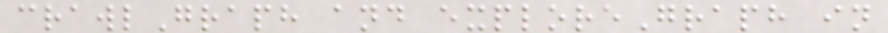crawlGraph and exploreGraph in
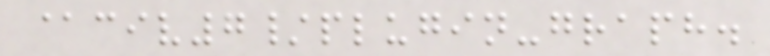@civ7/plugin-graph.
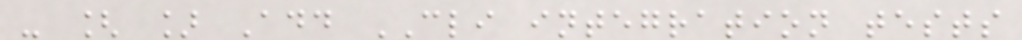- [ ] Add CLI integration tests
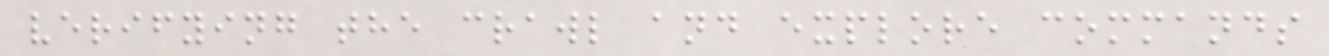verifying the crawl and explore commands
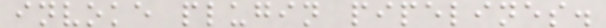invoke plugin pipelines.
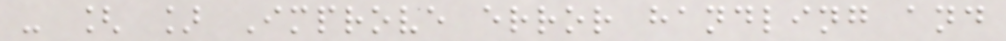- [ ] Improve error handling and
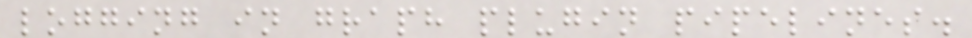logging in graph plugin pipelines.
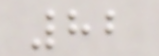82
